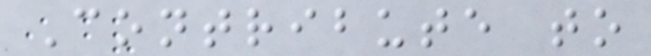Contribute to
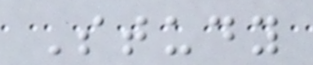Study
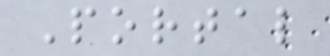Portal
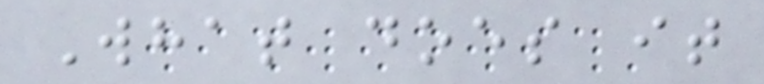What does it
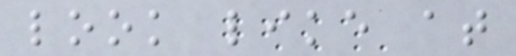look like at
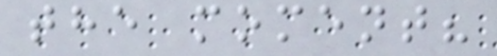the moment?
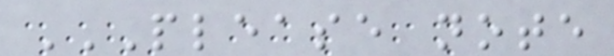PLEASE NOTE
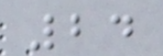24
